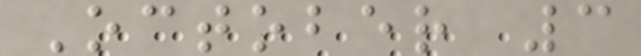October 3
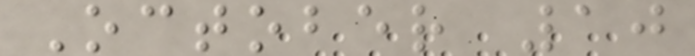October 10
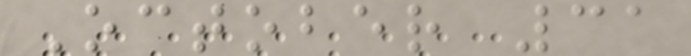October 31
